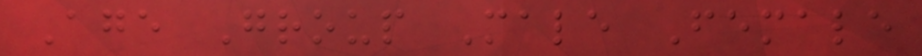Age Group Male Female
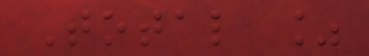Total %
